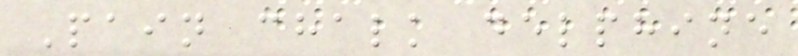Pain chalk delphine
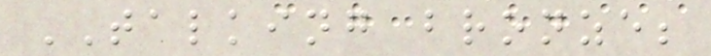TALKING bronze;
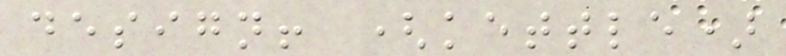design! (kettle)
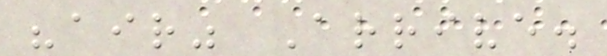"air" Arrive.
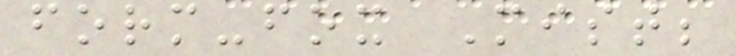form-fox Mist;
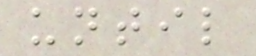until
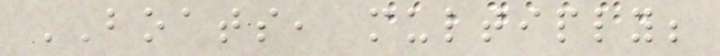BOATS, multiply;
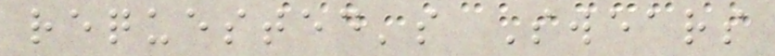requested's Swears
